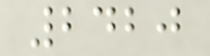2420
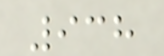938
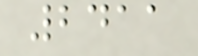2411
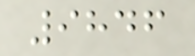9846
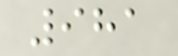981
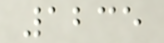1235
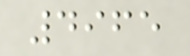4965
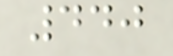440
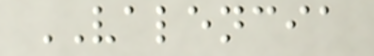VALENCIA
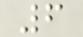6
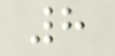8
